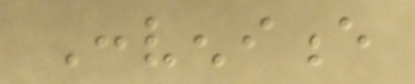Convenience
